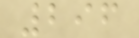296
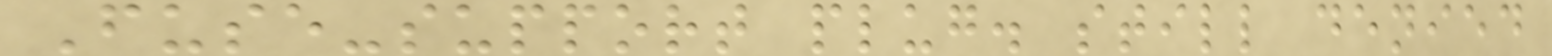Fuse-support plug. still denied
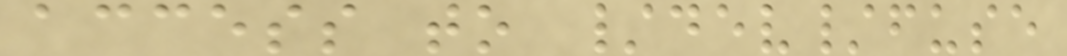access to /dev/fuse
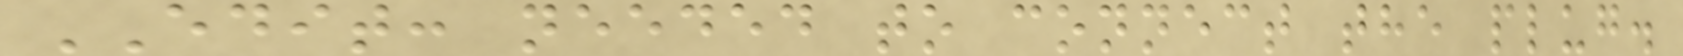EDIT: needed to connect the plug.
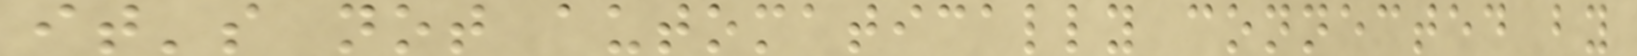it's not automatically connected by
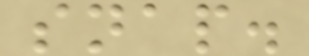snap.
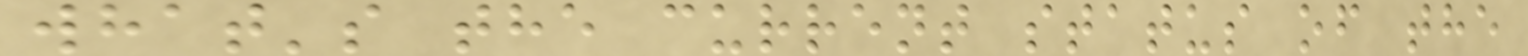what's the current status of the
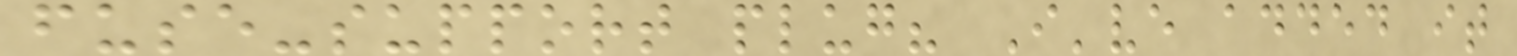fuse-support plug? I've added it
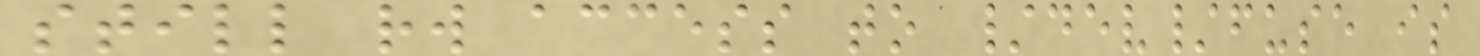still rw access to /dev/fuse is
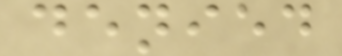denied
